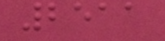2511
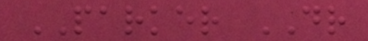PARKER DR
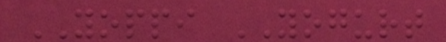YOPPI YOGURT
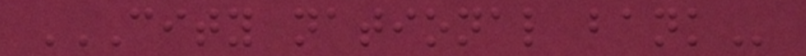CITY NATIONAL BANK
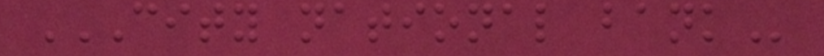CITY NATIONAL BANK
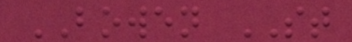BOWEN ST
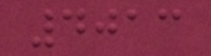4013
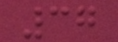37
